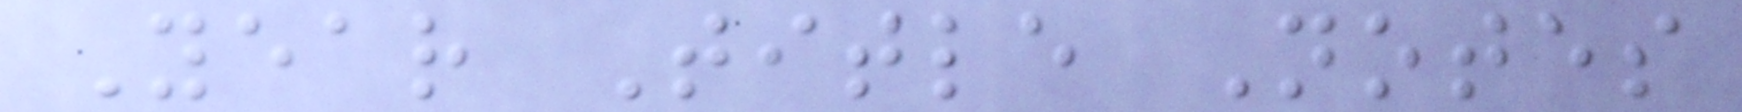Year Title Notes
